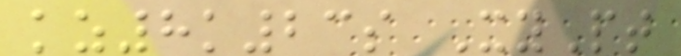kz8k23s XyPt
